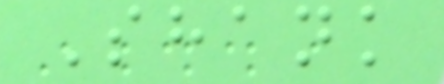Shank
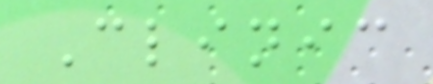Clinic
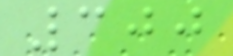300
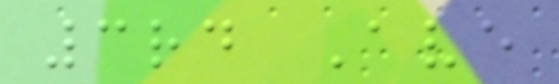3rd Ave
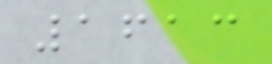1613
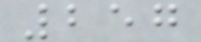257
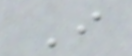I
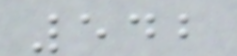542
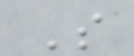S
